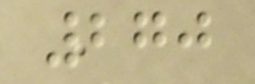270
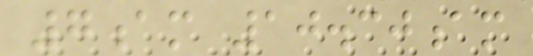7am 10.30am
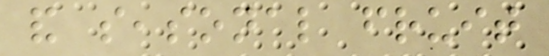and seasonal fruit
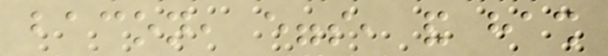bacon, eggs, and hash
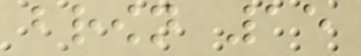brown 15
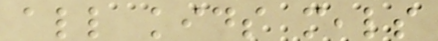all kids meals
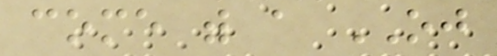come with a OJ
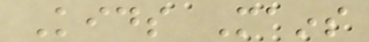Kids Mains
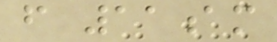from 11am
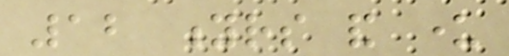12 yrs and under
